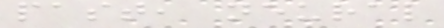past, neural
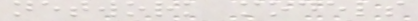network models
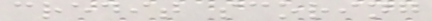credit scoring
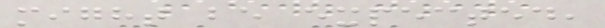might be expected,
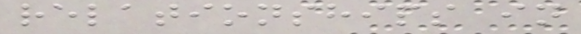relationships in
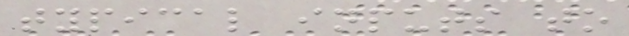typical inputs to
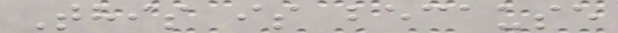This is because
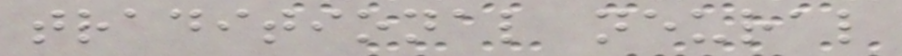traditional neural
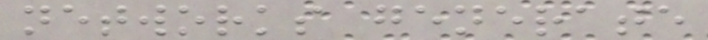networks generate
